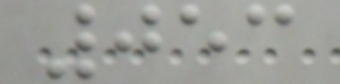053
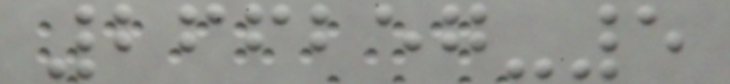266257-5
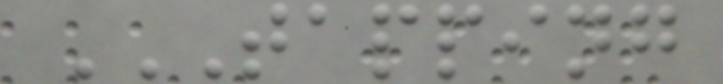TAPPING
